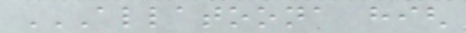ALLATOONA HIGH
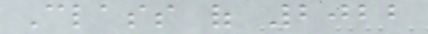Class of 2022
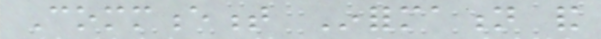Commencement Information and
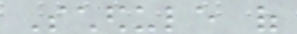Schedule of
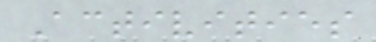Activities
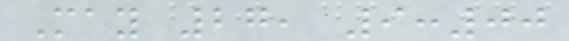May 27, 9:00
